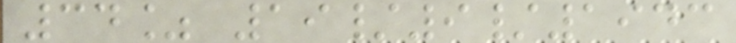34% 19/9/1943
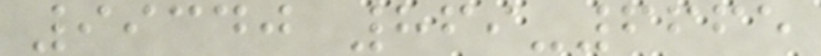99340 869-6665
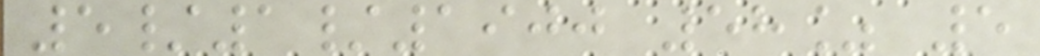5/1/1900 58% 5
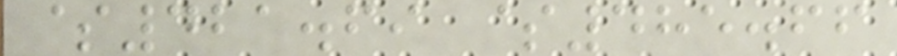$421.69 $485.66
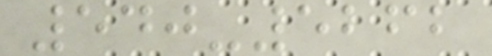540-5262
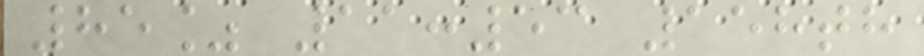85% 11:53 158th
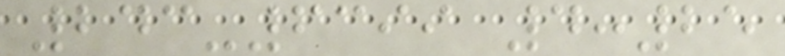243-6399 4:25
